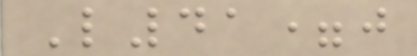L41=j
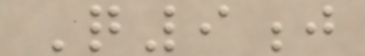Q9j
